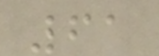61
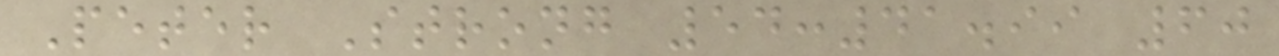Peter Strong 54:41.99 60
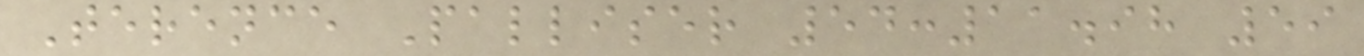Terence Palliser 54:11.98 59
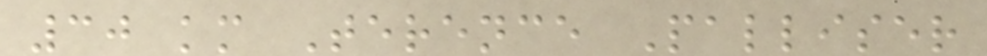30 km Terence Palliser
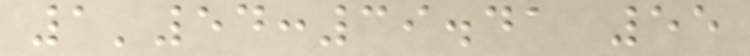1'54:39.41 55
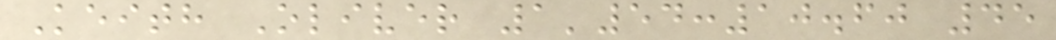Keith Oliver 1'54:10.60 45
